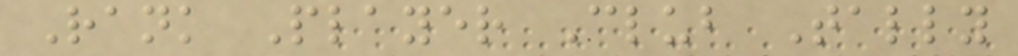Rank Player Club Tally
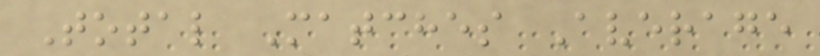Total Matches Average
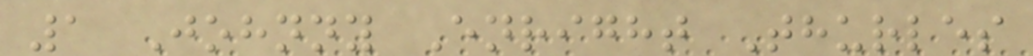1 Johnny Enright Thurles
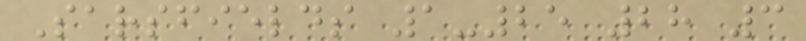Sarsfields 1-25 28 3
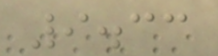9.33
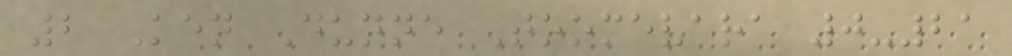2 Ken Dunne Toomevara 0-21
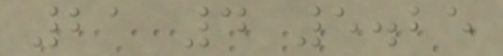21 4 5.25
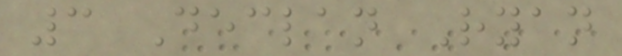3 Declan Ryan
